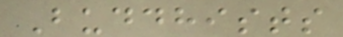Buddhists
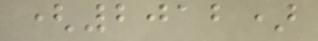(2012)
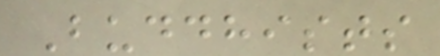Buddhists
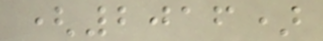(2016)
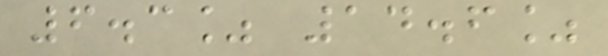6.3% 14.6%
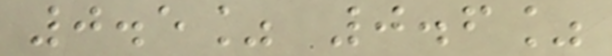0.5% 0.6%
